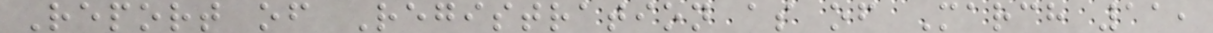Report of Registration as of March 11,
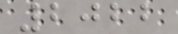2022
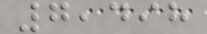7,498
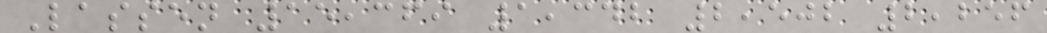Lassen 15,369 1,342 2,502 2,256
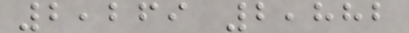2,269 2,882
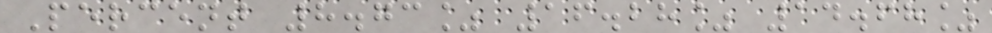Percent 8.73% 16.28% 14.68%
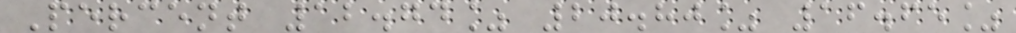Percent 12.74% 20.80% 16.65%
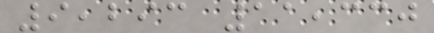9,293 11,330
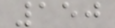150
